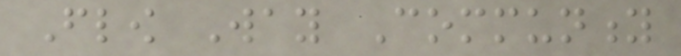Flow Way Community
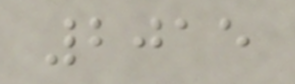2015
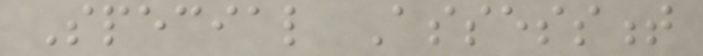Special Assessment
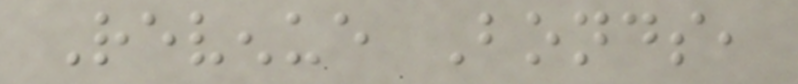Revenue Bonds,
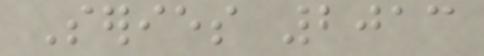Series 2013
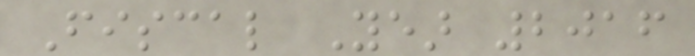Fiscal Year 2016
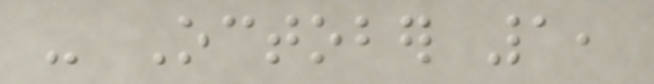- October 1,
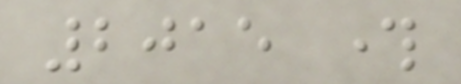2015 through
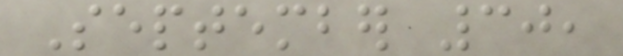September 30,
